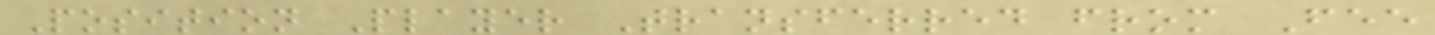Position Player Transferred from Fee
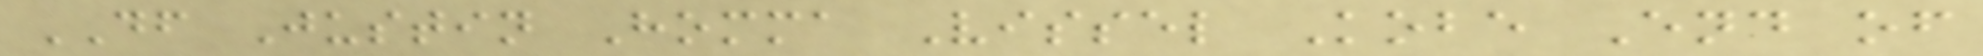DF Justin Homma Vissel Kobe End of
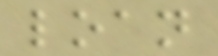loan
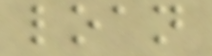loan
